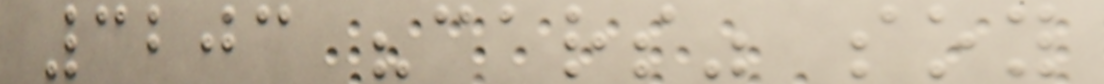3203 "cars" soy
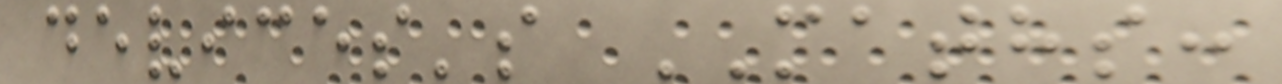devices's MATHS:
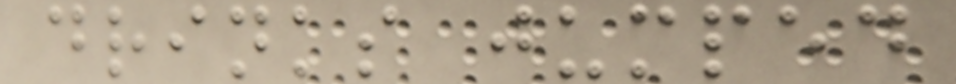drinks jumped
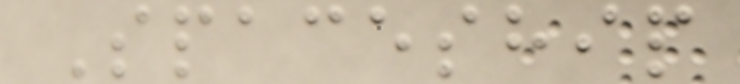Spaceship
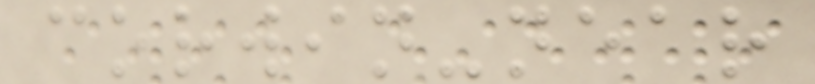corwin-near
